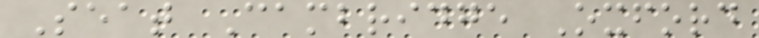Seat Cambridge Oxford
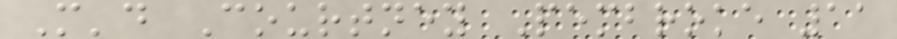M'd Courtney Pembroke 11
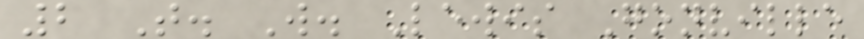2 T. W. Lewis Gonville
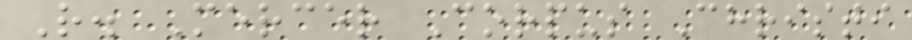R. Mercer Corpus Christi
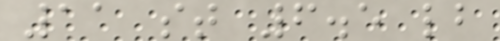11 st 6.5 lb
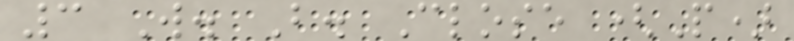3 W. B. Close (P)
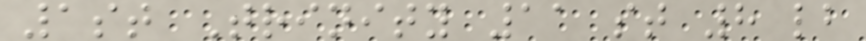1st Trinity 11 st 8 lb
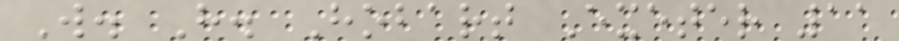W. H. Hobart Exeter 11
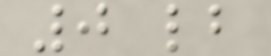0 lb
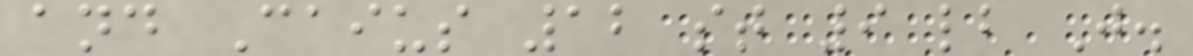and Caius 12 st 9 lb J.
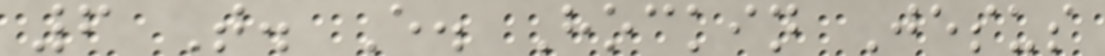6 T. E. Hockin Jesus
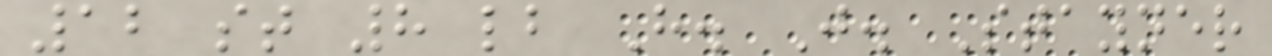12 st 8 lb H. J. Stayner
